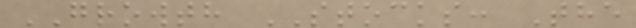GROWTH STOCKS: The
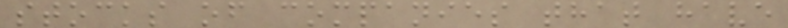stocks of companies that have
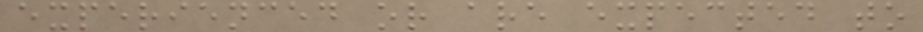experienced or are expected to
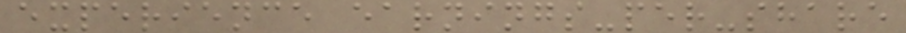experience earnings-per-share
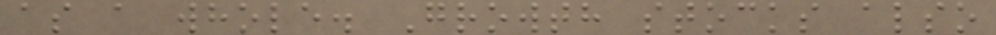as a whole. Growth stocks also
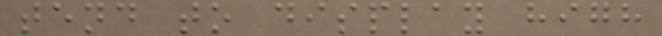tend to display high
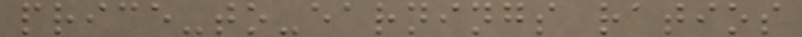price-to-earnings ratios
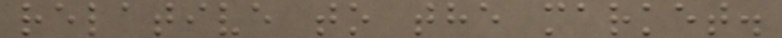relative to the market.
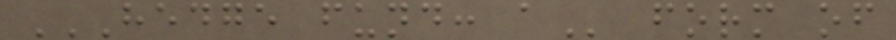HEDGE FUND: A form of
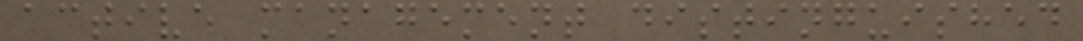active management distinguished
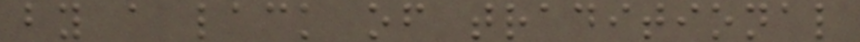by a lack of traditional
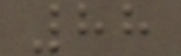88
